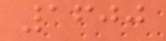1600
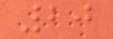20
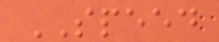SPEED
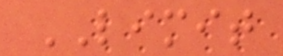LIMIT
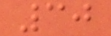30
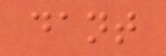dant
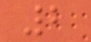2
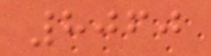8060
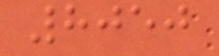8050
